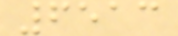6513
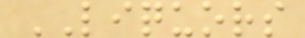LIQUORS
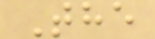The
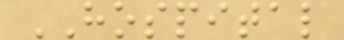HOSPITAL
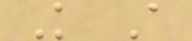K A
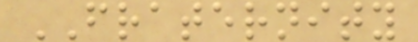FRATERNITY
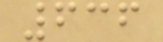636
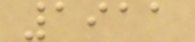1911
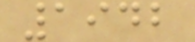1942
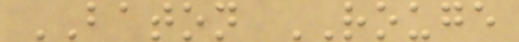BATON ROUGE
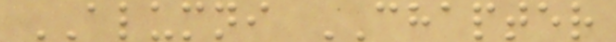ALUMNI CHAPTER
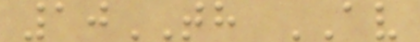10TH AV
